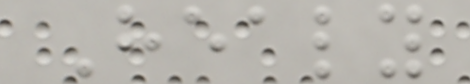Healy
